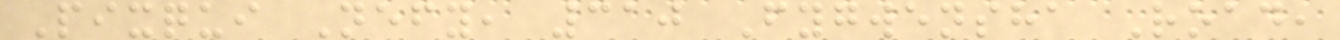Pixqui Nefy, 310 Fygwensha Road,
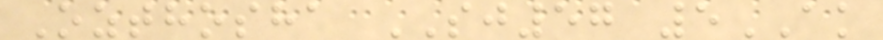Ozthosha SJ57 5AK
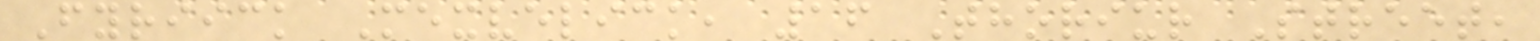Fyriick Mexvelick, 16 Thoriur Street,
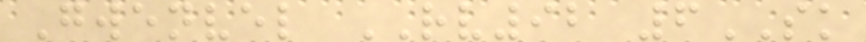Gwenvel RV92 6SK
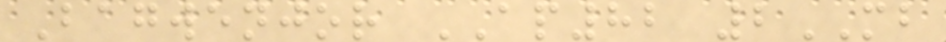Bagwenjor AP82 2MB
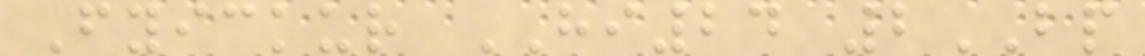Fyickur HI24 2BP
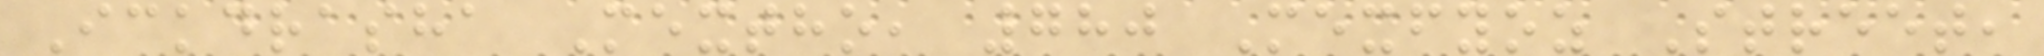Ickdrasha Mextho, 780 Mexfyoz Street,
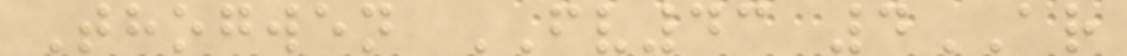Thogwen FV43 4AR
